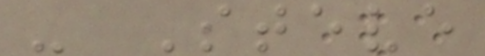- Steve
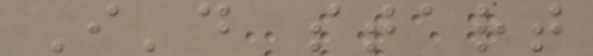I'd start
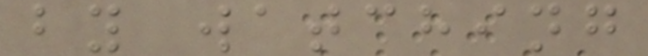by watching
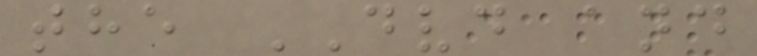the DVD and
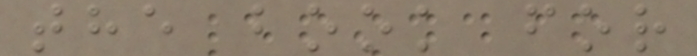the book for
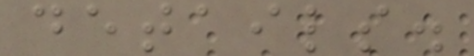details.
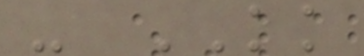- KK
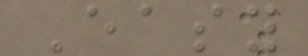Easy
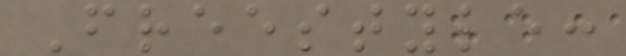Freestyle:
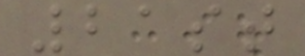21st
